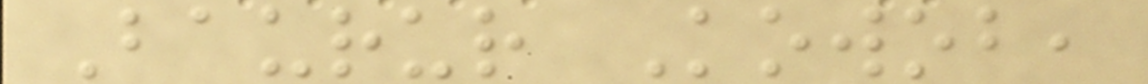Baurur Kowob,
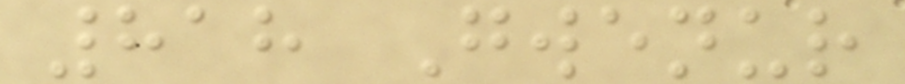818 Gwenur
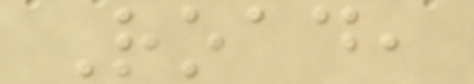Road,
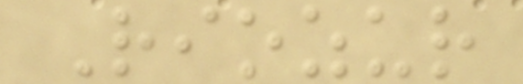Riozur
